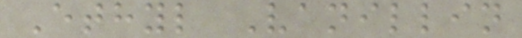Ethyl Vanillin
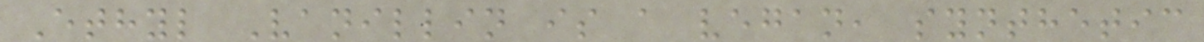Ethyl Vanillin is a vegan, synthetic
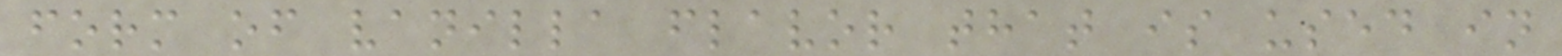form of vanilla flavor that is used in
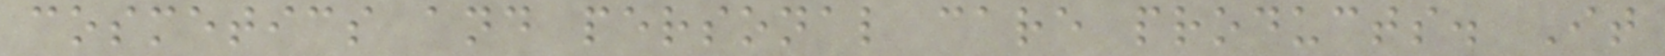cosmetics and personal care products. It
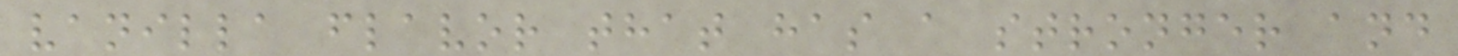vanilla flavor that has a stronger and
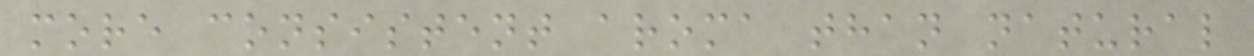more consistent aroma than natural
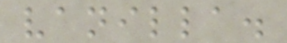vanilla.
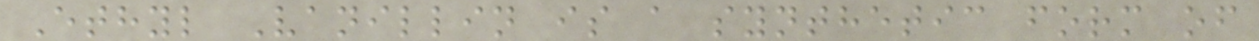Ethyl Vanillin is a synthetic form of
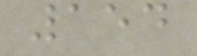154
